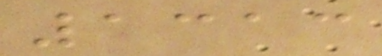1313
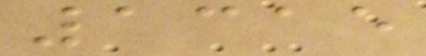1315
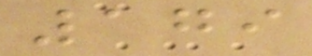179
